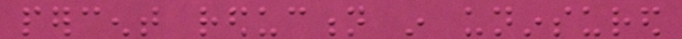percent reduction in uninsured
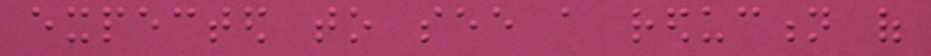expected to see a reduction of
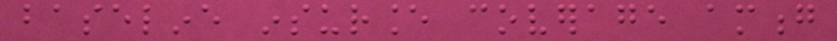baseline insurance coverage among
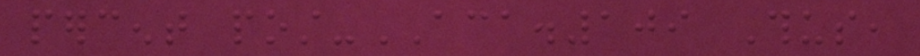percent post-ACA.109 Thus,
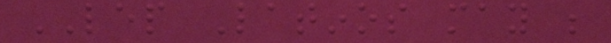LEP Latinos may be
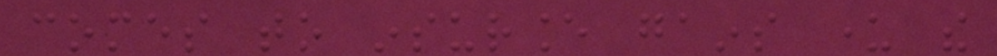comes to insurance gains under the
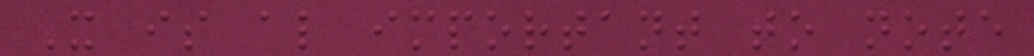It is also important to note
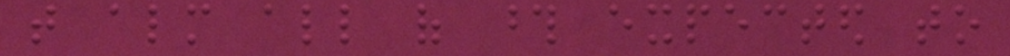that almost all of those expected to
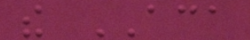the ACA
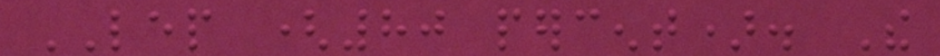LEP (80 percent). The
